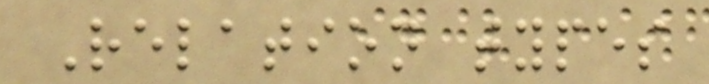Relation types
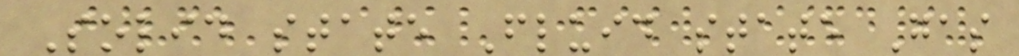Solid state Fluid state Gas
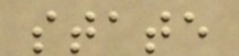state
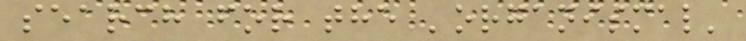search for the 'organismal'
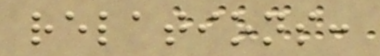relations:
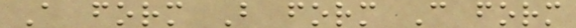A form B form C form
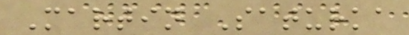Martin Saturka
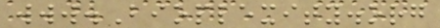www.Bioplexity.org
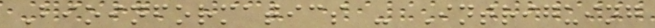Bioinformatics - Intriguing
